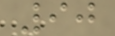90
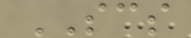SCS
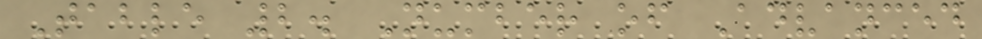Table 2. Number of Advanced
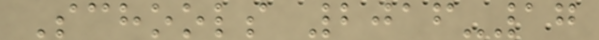Schools 2016-17
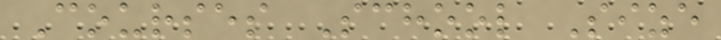Courses School Size
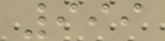999
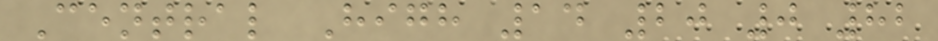Central High 14 20 0 82
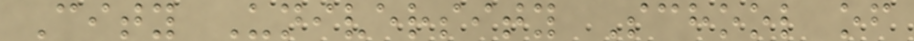City University School of
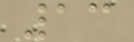13
